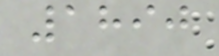1890
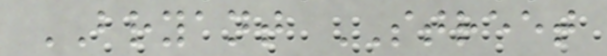BRYANT STREET
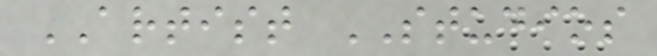ARTIST STUDIOS
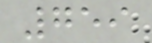759
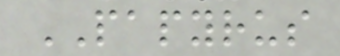PAPYRUS
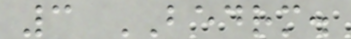3 BEDRM.
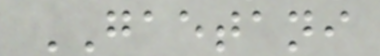GAETANI
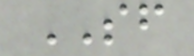SF
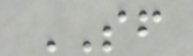SF
